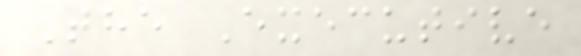The Executive
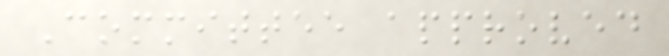Committee approved
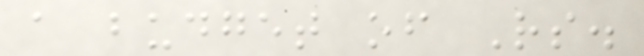a budget of Rs.
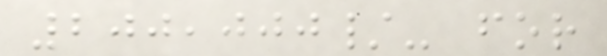200,000/- for
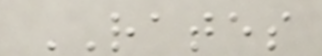RATES
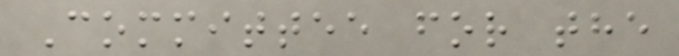Committee for the
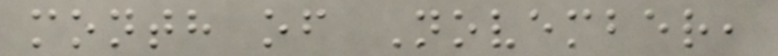month of November,
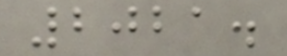2021.
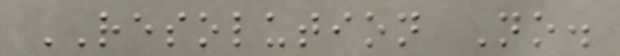RESOLUTION No.
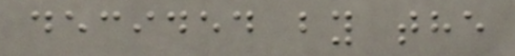decided by the
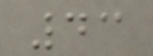43
